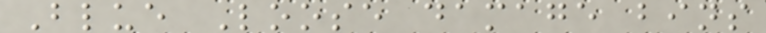Blue Loose damage bins
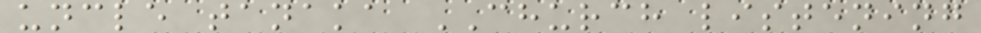uncle tanaka CHURCH listening
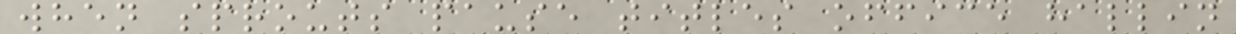when sprouts pause titles office hallin
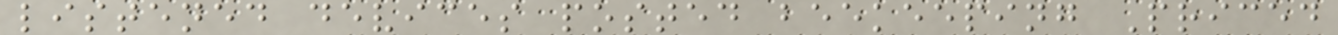listened devices posted beekeeping Priced
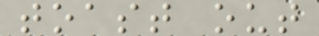toast out
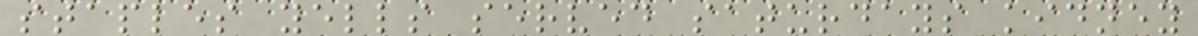staples yells served saturdays kidney
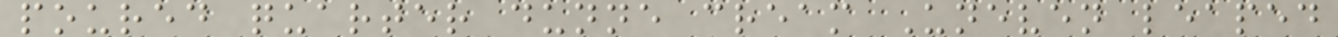poured quarter dunne cream Uneven leaped
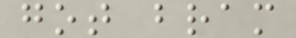got bram
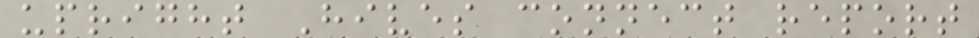upright Hives connect report
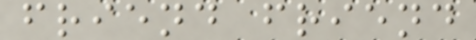friend friend
